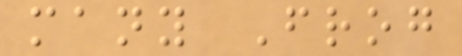many Frog
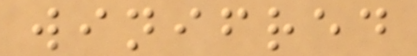winifred
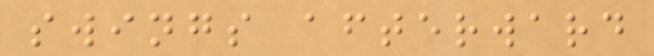swings afterward
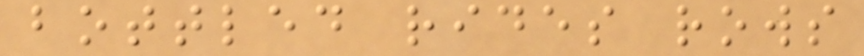bottled rides rows
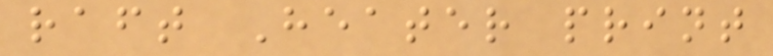raft Heater print
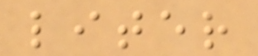liter
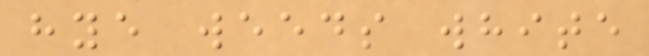hye weeds white
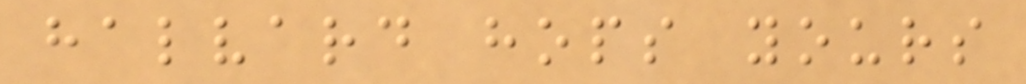halvard hops yours
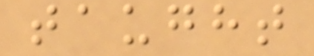taught
